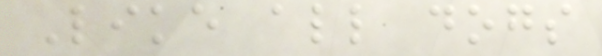Like all dogs
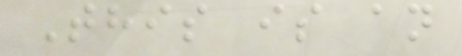This is an
